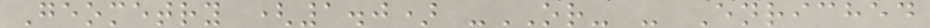Geometry (1.0) -OR- - Enriched
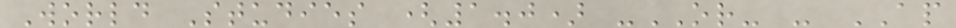World Studies (1.0) -OR- - AP
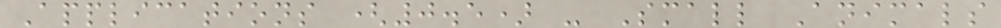Applications (0.5) - Small Animals
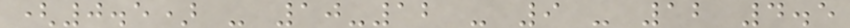(0.5) - 10-12 - 9 - 12 4.5
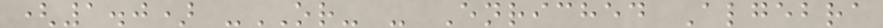(1.0) -OR- - Enriched Algebra
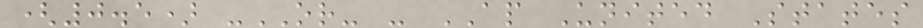(0.5) -OR- - AP United States
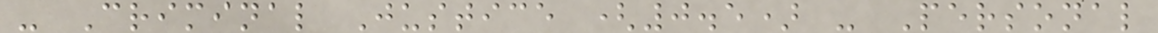- Criminal Justice (0.5) - Personal
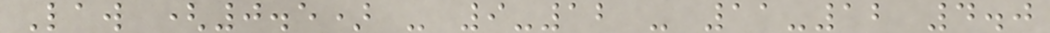Law (0.5) - 9-12 - 11-12 4.0
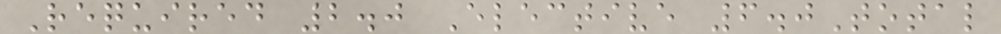Required 2.0 Elective 6.0Total
